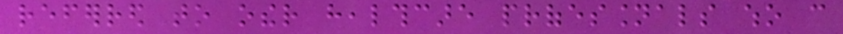referred to other healthcare professionals who can
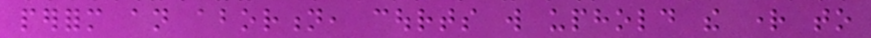perform an abortion, courts will uphold the right to
